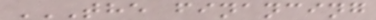THE FINANCING
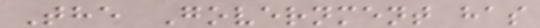The Government has
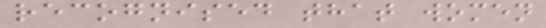recognised that women
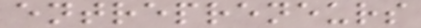entrepreneurs
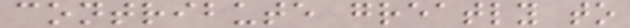contribute greatly to
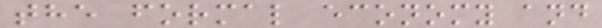the formal economy and
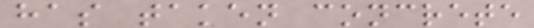has taken concrete
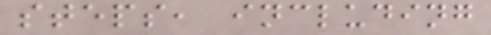steps, including
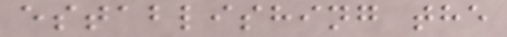establishing the
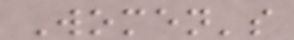Women's
